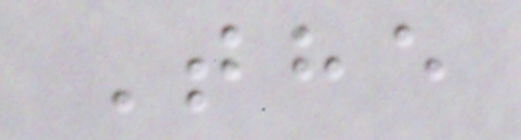The
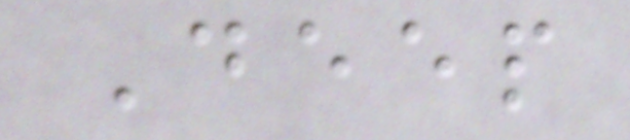Deep
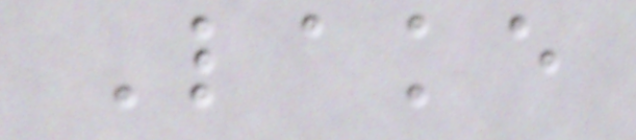Lake
